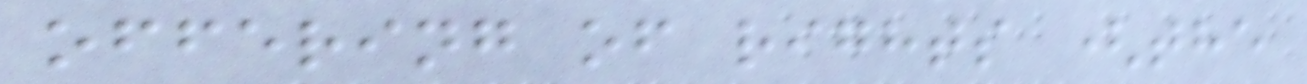offering of rights (the
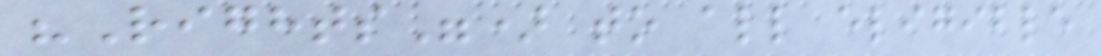"Rights") to all eligible
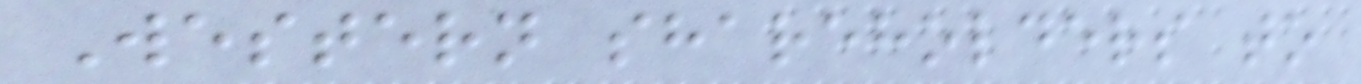Western shareholders to
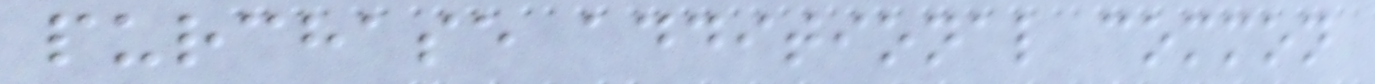purchase additional common
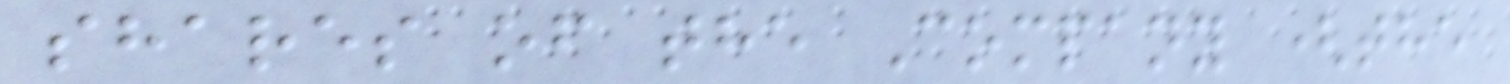shares of the Company (the
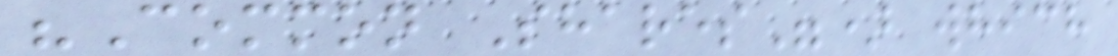"Common Shares") which
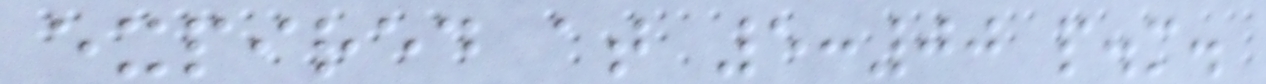expired at 5:00 p.m.
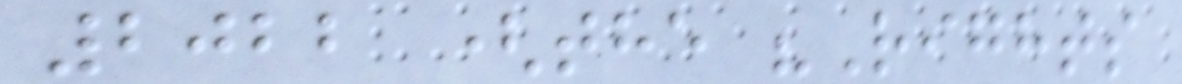2022 (the "Rights
